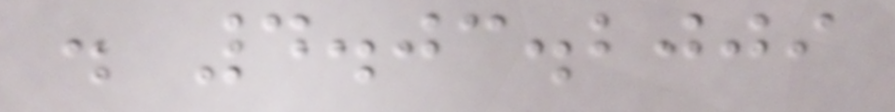. 4.03.2009
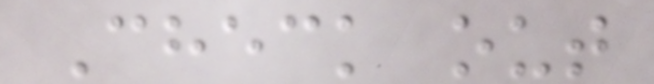Check out
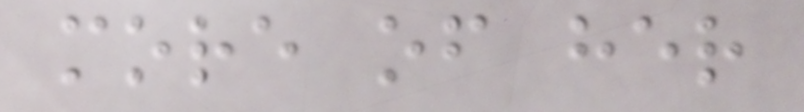more of her
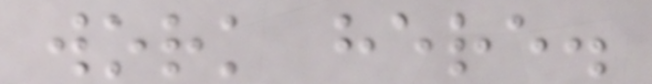work here.
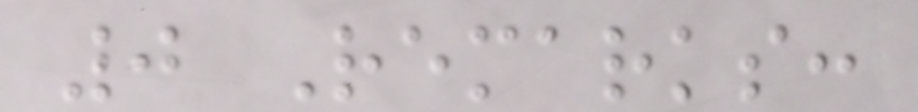0 Remarks:
